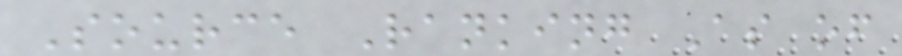Source Ranking As of
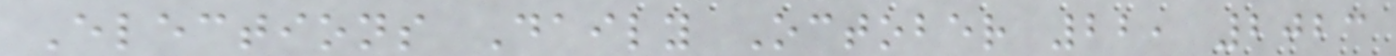Elections Daily October 22, 2023
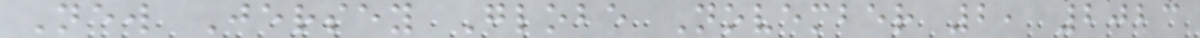New Jersey Globe November 2, 2023
